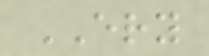ERY
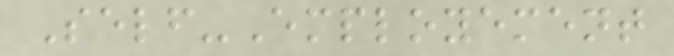Self-Employement
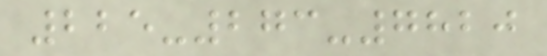225-273-7820
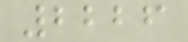2226
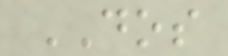DOS
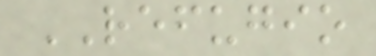REFUGIO
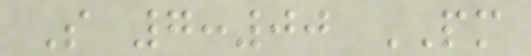S 7:00 PM
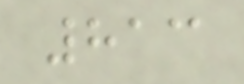813
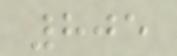805
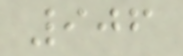906
